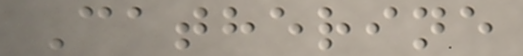Catherine
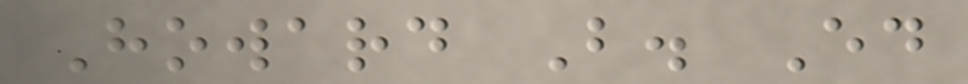Howard B. Ed
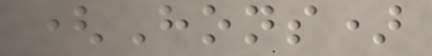(Hons)
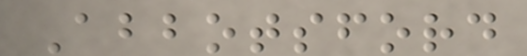Abbotsford
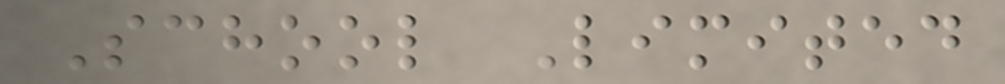School Limited
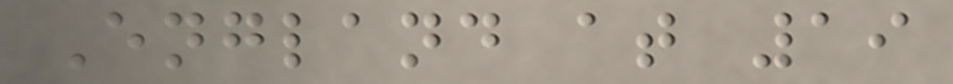England at 19
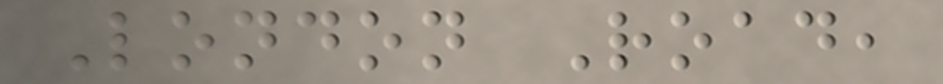London Road,
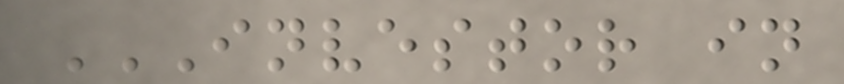INVESTOR IN
